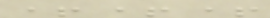+++
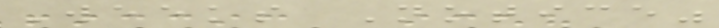Weeks Notice"
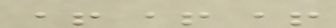+++
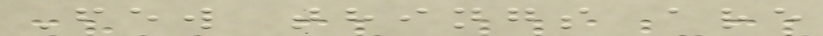Few things are
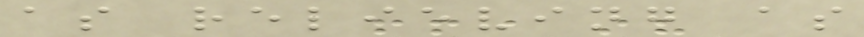as relieving as
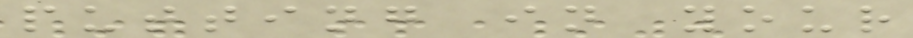putting in your
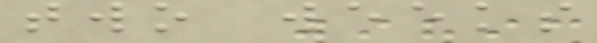two weeks
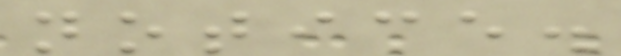notice.
